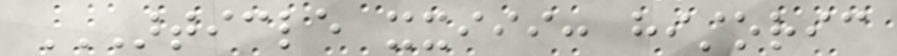ARTICLE XXIII: HISTORIC
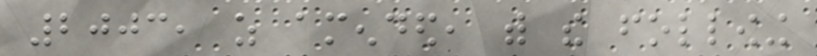2003, as amended, with the following
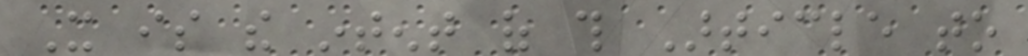It is the intent of this Article to
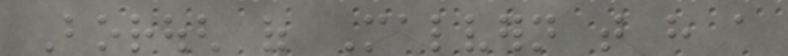Borough of Malvern that have a
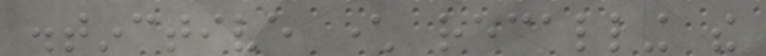distinctive character recalling the
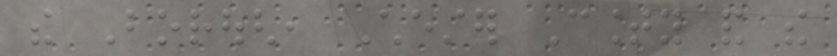the Borough, Chester County and the
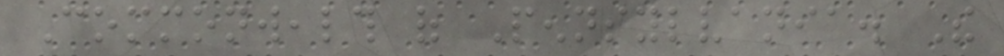Commonwealth of Pennsylvania. The
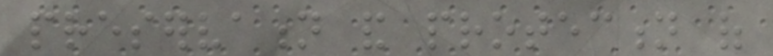preservation and protection of
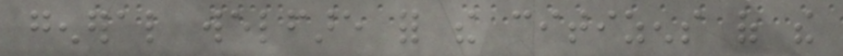general welfare for the citizens of the
